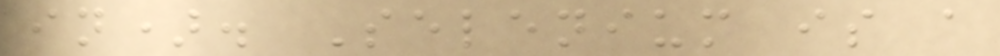in). Selenium is a
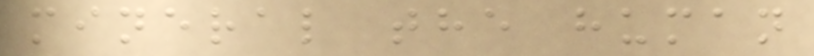mineral the human
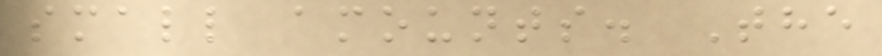small amounts. The
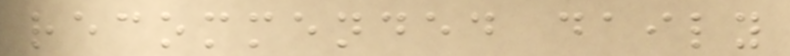recommended daily
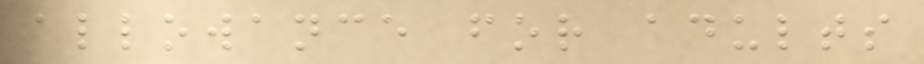allowance for adults
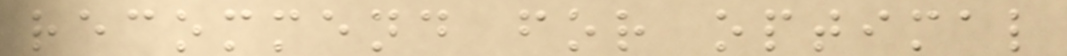recommend for optimal
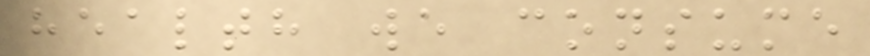health we consume
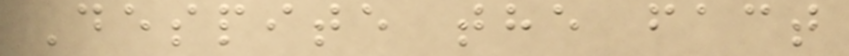Despite the fact
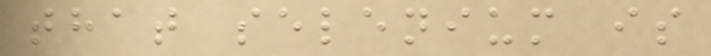that selenium is
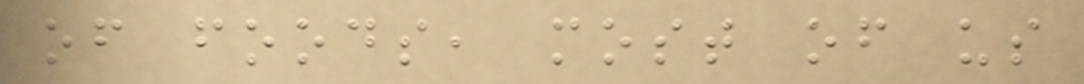of foods, most of us
